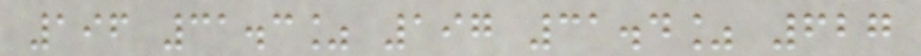196 31.3% 197 31.4% 627
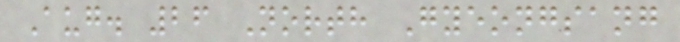Aug. 26 North Gyeongsang
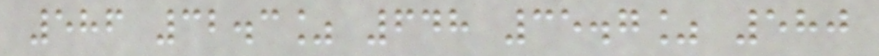586 32.3% 648 35.7% 580
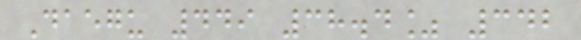Daegu 449 38.4% 342
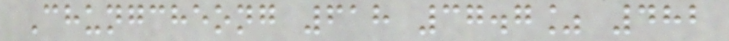Chungcheong 618 37.7% 482
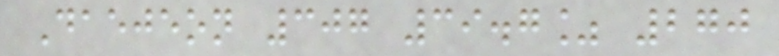Daejeon 307 39.7% 270
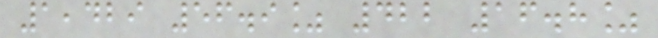1,429 56.9% 422 16.8%
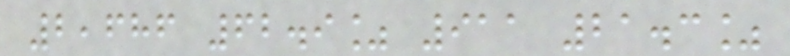2,686 62.9% 911 21.3%
